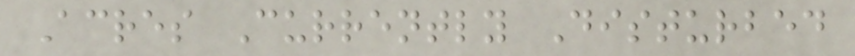Acres Currently Disturbed
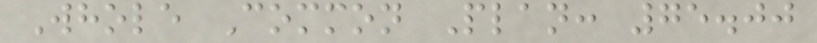Whole Common Plan: 75.00
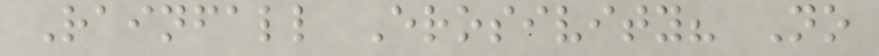Rainfall Erosivity? No
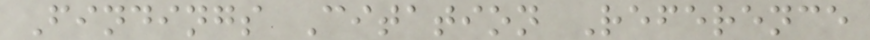Findings Citation Reference
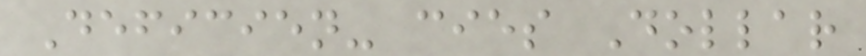Deficien- cies Dollar
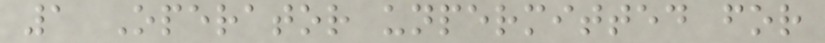1 Operator unpermitted for
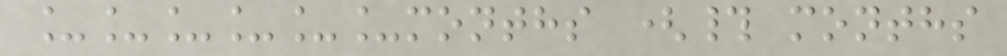______months (# months
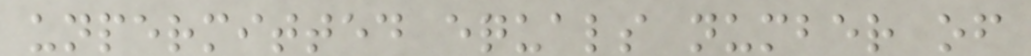unpermitted equals number of
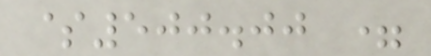$500.00 =
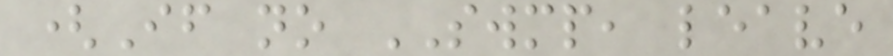(If no SWMP, leave
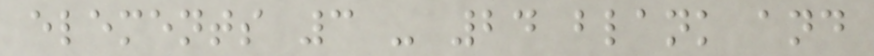elements 3 - 24 blank and
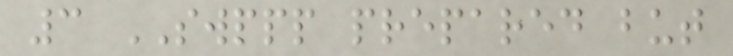3 SWPPP prepared but
